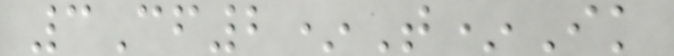3Cf2*T*Ik
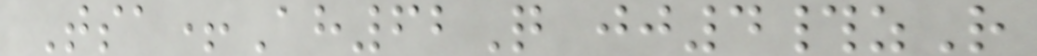Tsa+Ah62Q jj4#zR
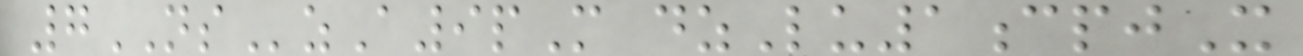7NSzA9pM dzLu1cpjX
